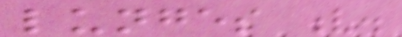lunges v.
